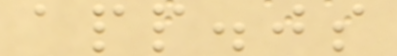app.js
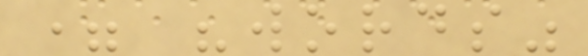= "words"
